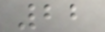22
